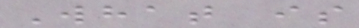What is
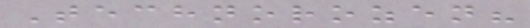Technorozen?
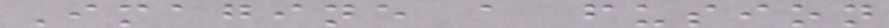Imagine a fusion
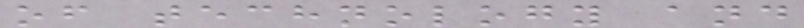of technology and
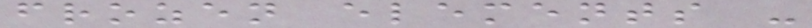frozen elements -
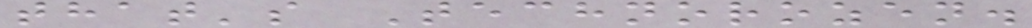that's Technorozen.
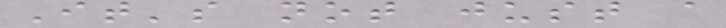It's not just a
